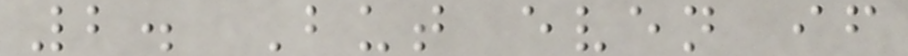2. But even if
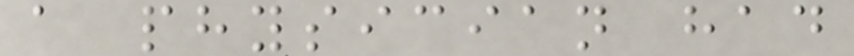a physician had
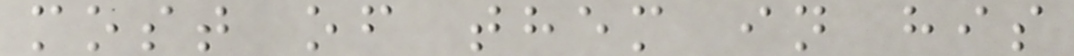most of them in his
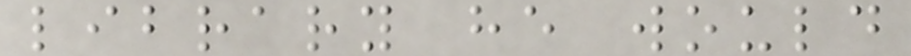library he would
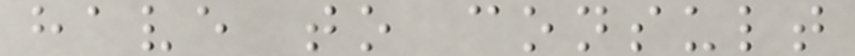have to consult
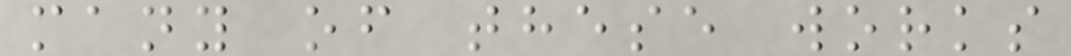many of these works
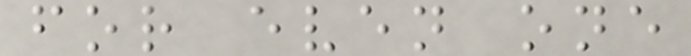for even one
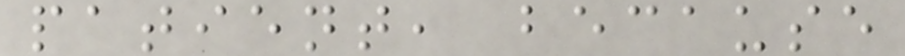patient, because
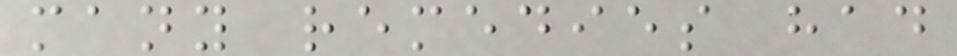many remedies had
